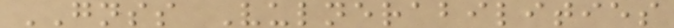GNSS Vulnerabilities
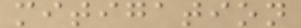mitigation
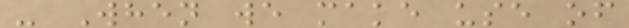- When we make use of
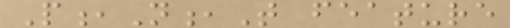P,N,T feature
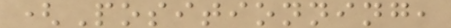(Positionning,
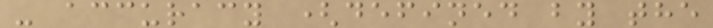- accuracy (defined by the
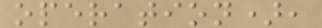operation),
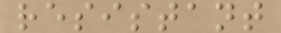resistant
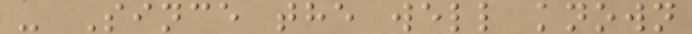- Since the well known
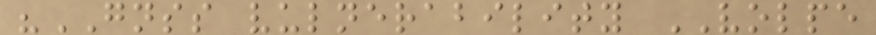"GNSS vulnerability VOLPE
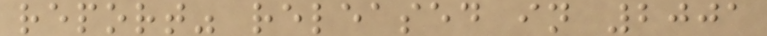report" released in 2001
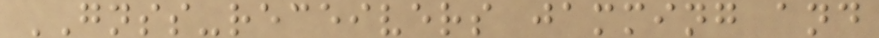GNSS-receivers jamming and
